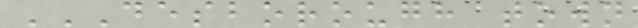DESBOROUGH TOWN
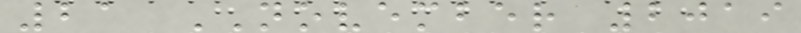21 NOVEMBER 2019
